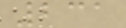231
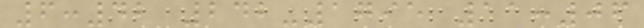6:42 242-1795 11:06
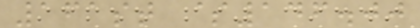161st $146.00
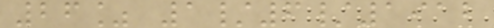26% 1/6/1912
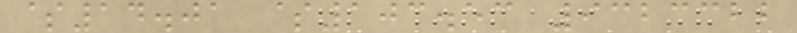$14.01 $103.53 9323322
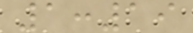1:19
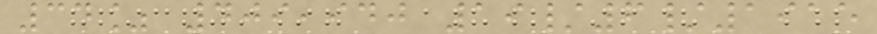34% 409,940 19/6/1915
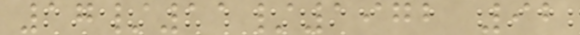17/11/1972 92
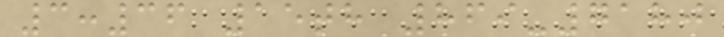3:36 15th 869-7180
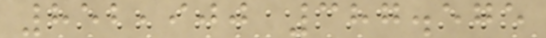852,900 387.575
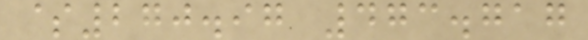$270.97 473.717
